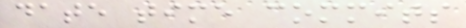date time commits
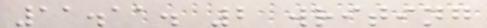11.11. 2 writing
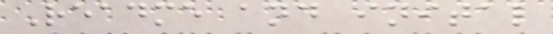Readme and inital
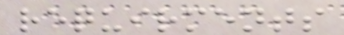requirments
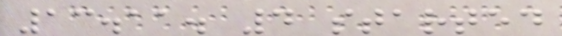13.11. 4 started
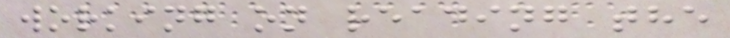working on reading the
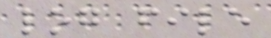log file
